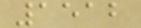1512
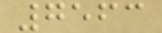7563
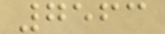7563
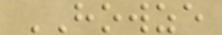HOWZE
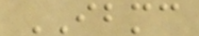IBMC
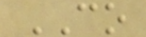CO
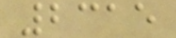2315
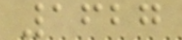1627
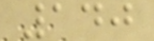140
